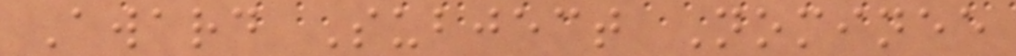Award Subject Nominee
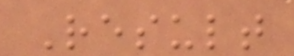Result
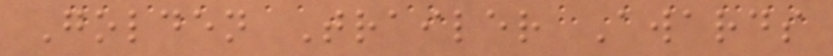Golden Trailer Awards
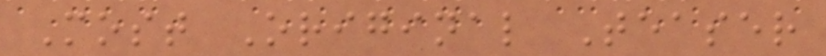Most Original Teaser
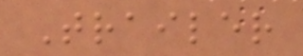Trailer
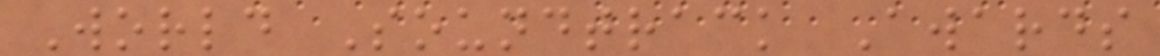World Soundtrack Awards
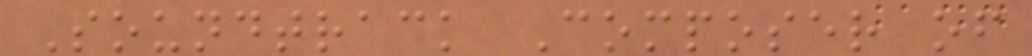Soundtrack Composer of
